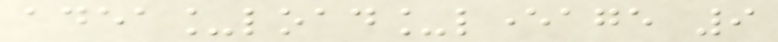adea_load_leverage 9
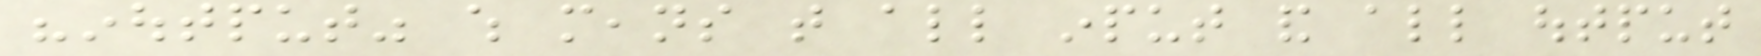"inoutput" which means that all input and all output
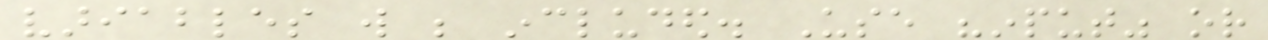variables will be included. Use "input" or
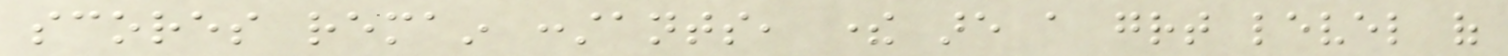scores remain constants, there are a great level of
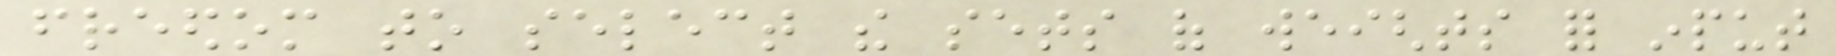freedom to select the sets of weights for input
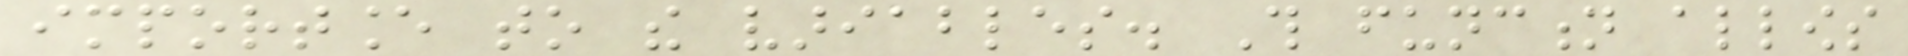importance to the variables. This function allows
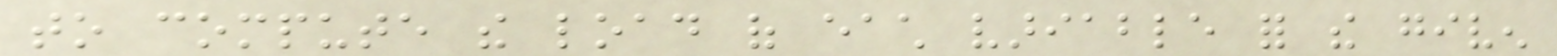to compute the load of each variable for the given
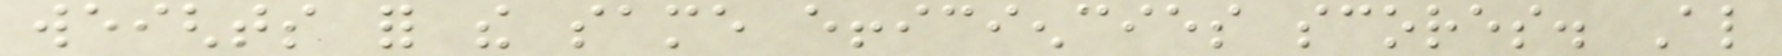weights for the same efficiencies scores. Also
